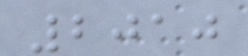2010
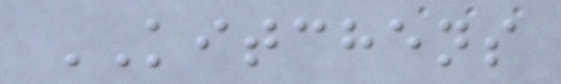KITCHENS
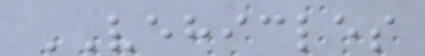VEHICLES
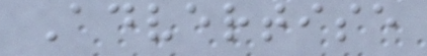Advertise
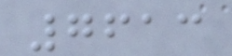7613
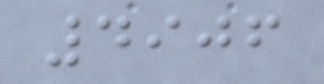4906
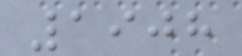1908
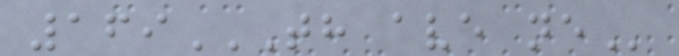169TH AVE NE
